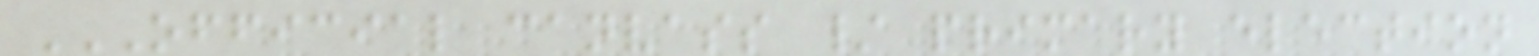OFFICIAL CANVASS / PRIMARY ELECTION
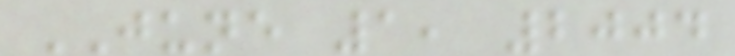JUNE 1, 2004
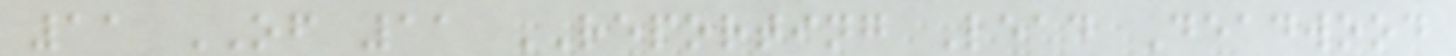11 OF 11 REPORTING Lead Deadwood
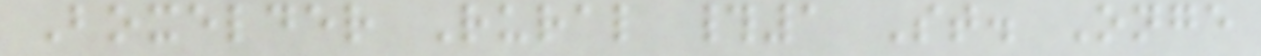Boxelder Rural #1 St. Onge
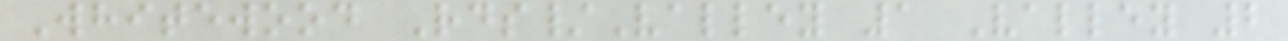Whitewood Rds/Valley 1 Valley 2
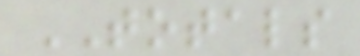TOTALS
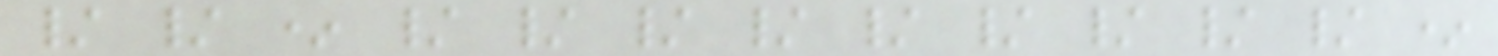/ / * / / / / / / / / / *
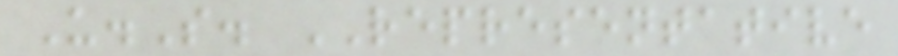U.S. REPRESENTATIVE
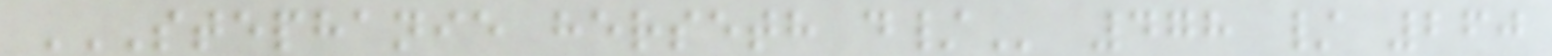STEPHANIE HERSETH D/ 478 / 260
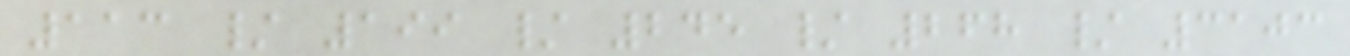113 / 199 / 245 / 268 / 3103
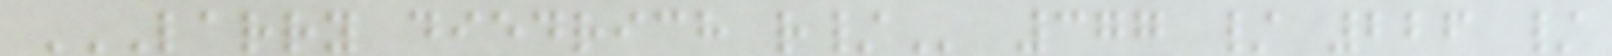LARRY DIEDRICH R/ 377 / 226 /
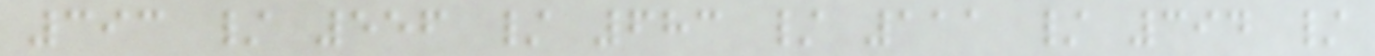393 / 556 / 683 / 111 / 394 /
